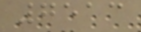7513
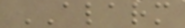ALARM
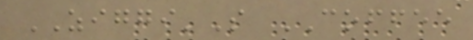ZIGGI'S COFFEE
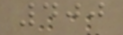400
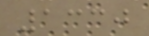1330
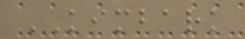KIMBARK
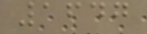1647
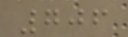706
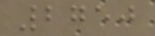2750
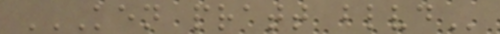KEN PRATT BLVD
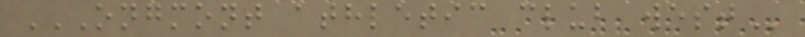ONGMONT ATHLETIC CLUB WEST
